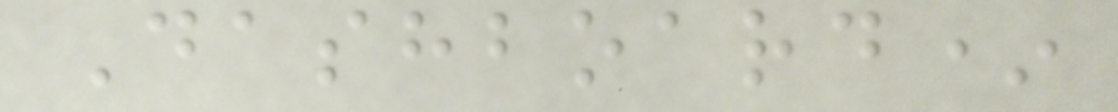Dashboard*
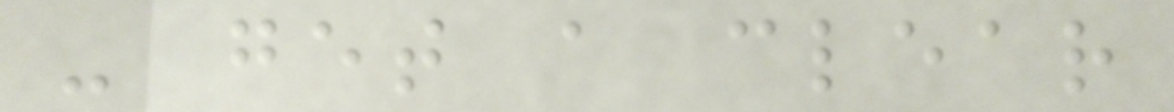- get a clear
